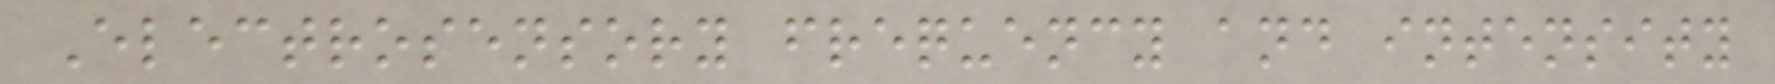Electrosensory frequency and intensity
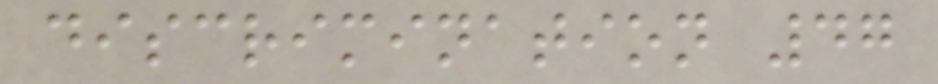discrimination 47
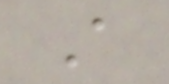A
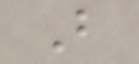B
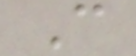C
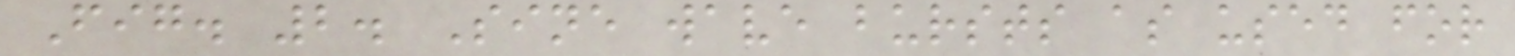Fig. 2. Sine wave bursts as used for
